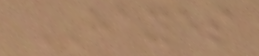HAYES
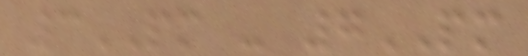3PM - 7PM
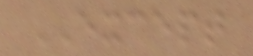EXCEPT
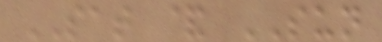SAT & SUN
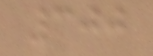300
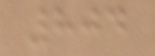804
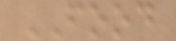FOOD
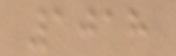1018
